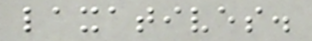laxatives.
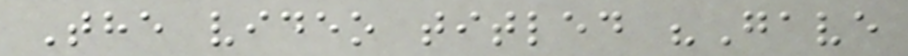The video titled "Gave
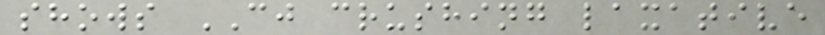shows CJ crushing laxative
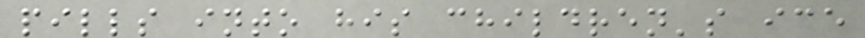pills into his children's ice
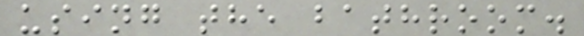using the bathroom.
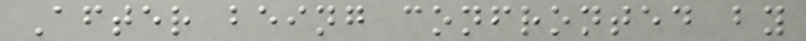After being confronted by
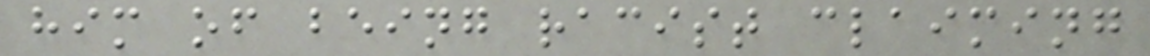him of being racist claiming
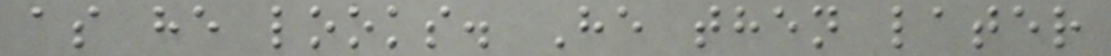as he looks. He then later
